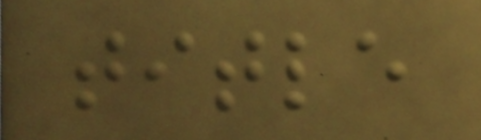title
